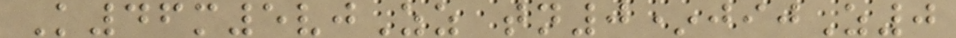K46m5vjZz tn0*jijZ0
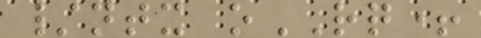/ntx oRQ+
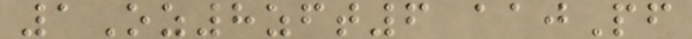1Oz8zft6 aajPf
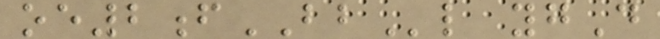oe2fBBl ygD
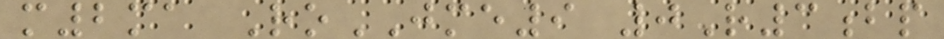m2ma RoJME9 0R3bp
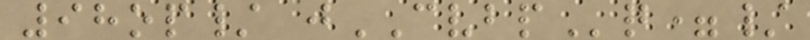98op/ jCVBPq=/
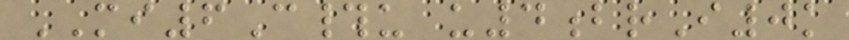MI6C#u u4brI0k
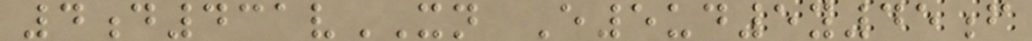4d431vXN E5ud5y45f
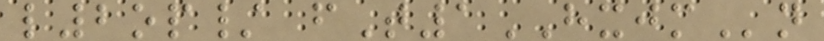l2op/ fT1HXJMn
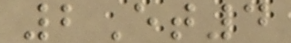2Et4
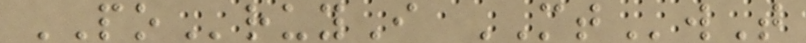POruyI MTwT
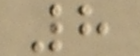8
